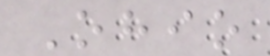Ohio
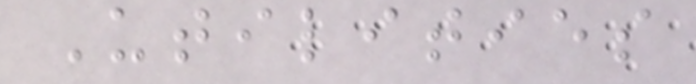Utilities
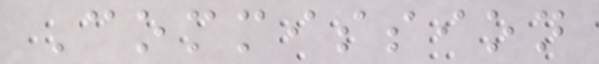Commission
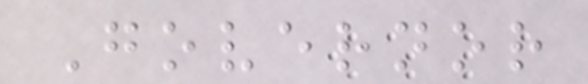Governor
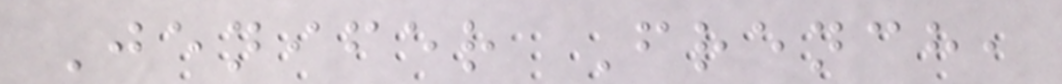Jenifer French,
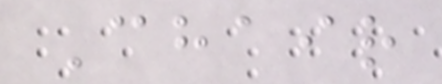Chair
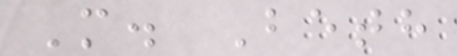M. Beth
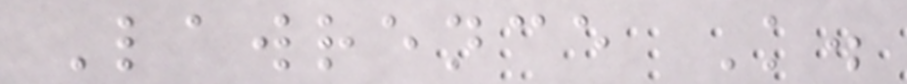Lawrence K.
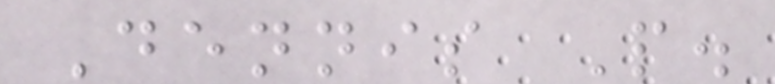Dennis P.
